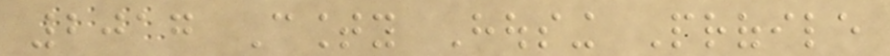2017 County Housing Profile
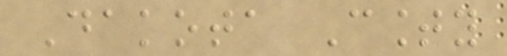Dakota County
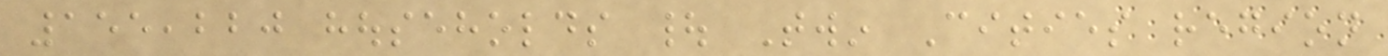155,220 households | Twin Cities region
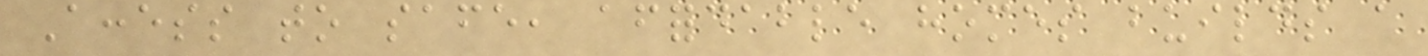Access to safe, affordable homes builds a
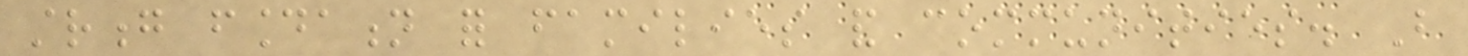strong foundation for families and communities. But
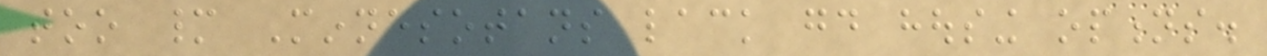too many Minnesotans lack good housing options.
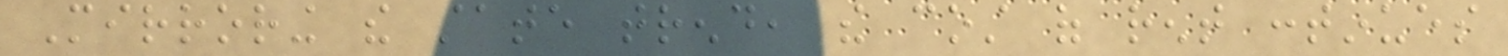Mirroring the state trend, the cost of rent continues
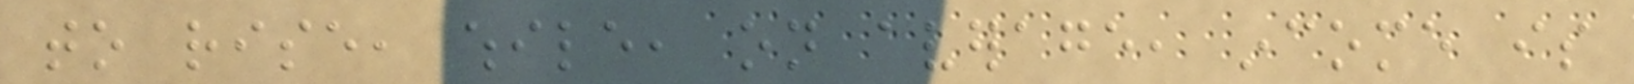to rise, while, on average, income is
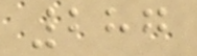287
